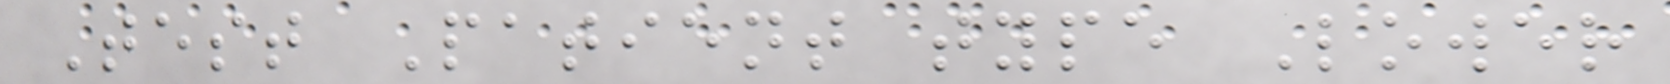Test Patient type Lower
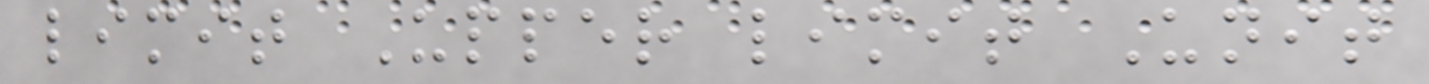limit Upper limit Unit
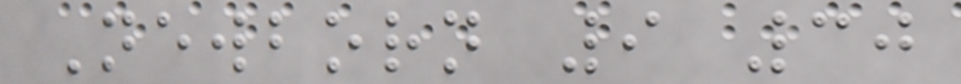Newborn 9 30
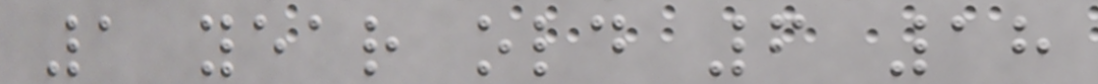1 year old 6 18
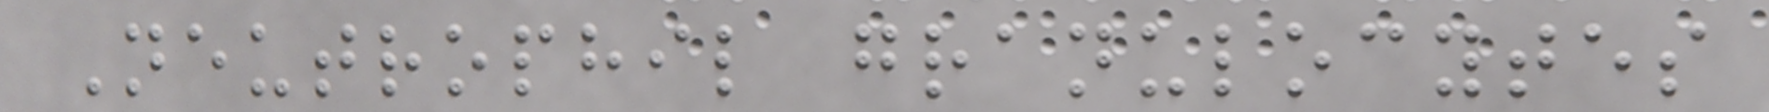Neutrophil granulocytes
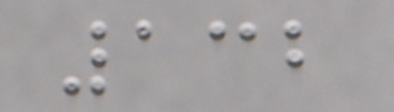132
